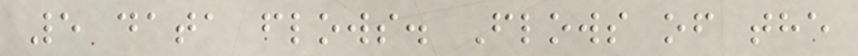5 data flows. Flows of the
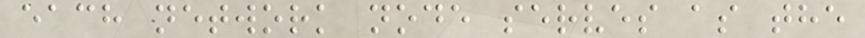each network node serves as the
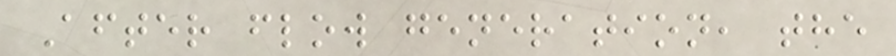After flow generation, the
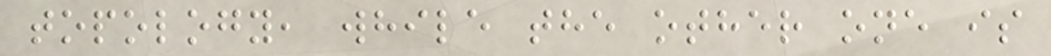topology, while the other one is
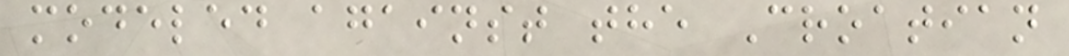modeled against the Croatian
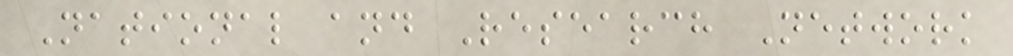National and Research Network
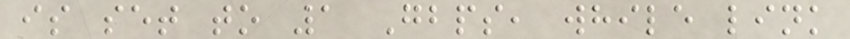is set to 1 Gbps, while link
